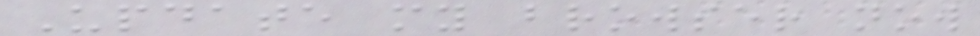Update my browser now
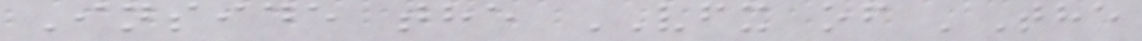Inside the VFX of 'The
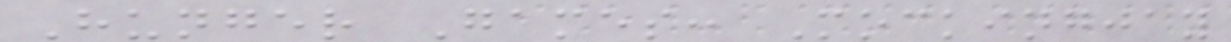Hunger Games: Mockingjay
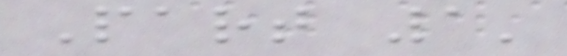Part 1'
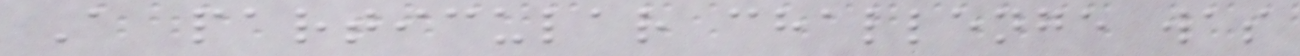A particular challenge was
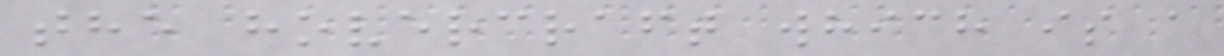the hovercraft which is a
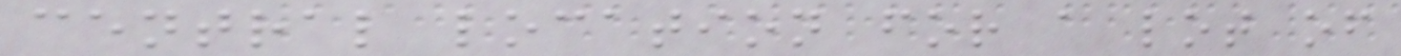central location for a lot of
